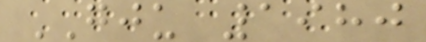GJU 1980
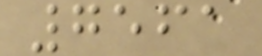7561
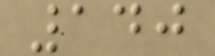140
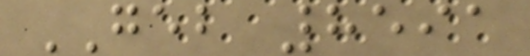GEB 8591
